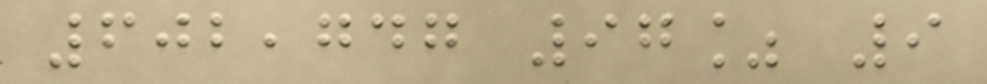602,747 97% 9
